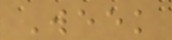Week
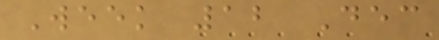Week 12 Dec
